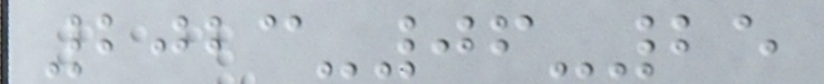2023-06-25
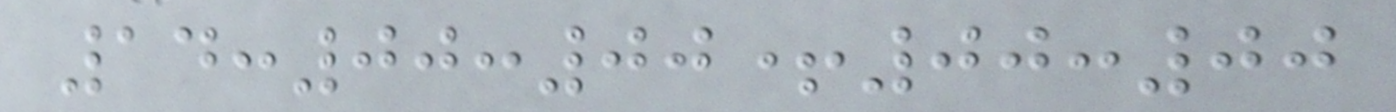14:00:00+00:00
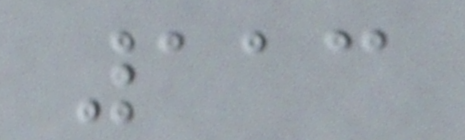113
